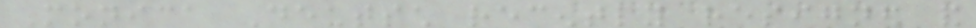Monica Deutsch recently resigned and
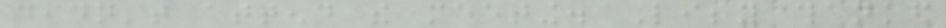didn't attend the meeting. Libby thanked
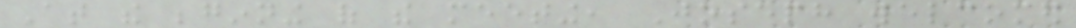At the beginning of the meeting, Joseph welcomed
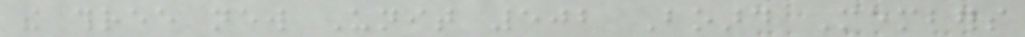the three new Unit 502 Board Members
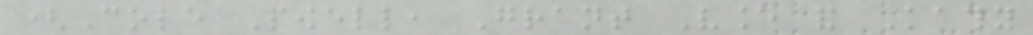(Cole Powell, Grant Vance and Kathy
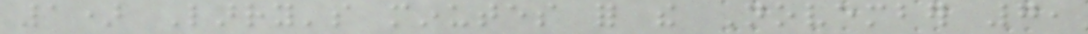1) Larry's minutes for the November 7,
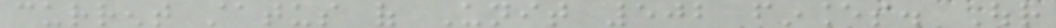current status of Unit 502 finances. Our
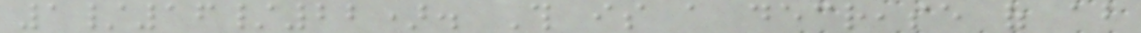1/16/22). This is a decrease of about
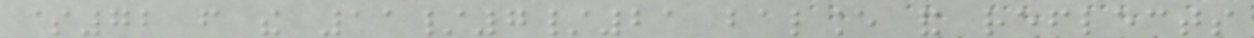$72 from the 11/7/21 balance and reflects
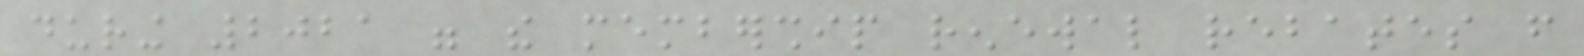during 2021 were the membership renewal rebates from
